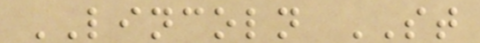LINCOLN ST
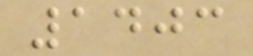1403
